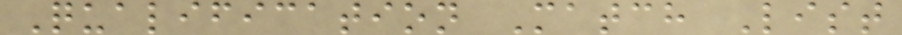Qualification Match List
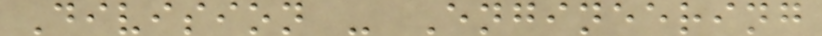Division - Engineering
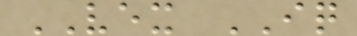VEX IQ
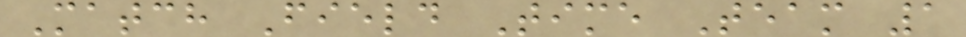Match Field Time Team 1
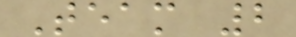Team 2
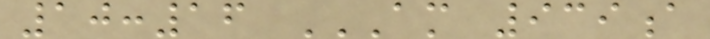10:16 AM 939A
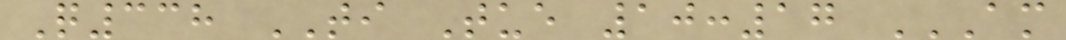Q338 TI Tue 10:17 AM
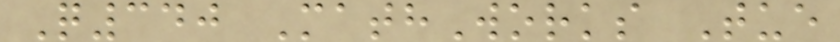Q340 MathWorks Tue
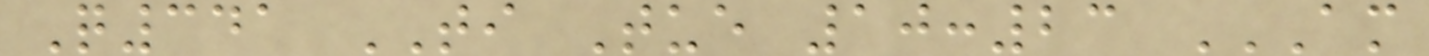Q341 TI Tue 10:23 AM
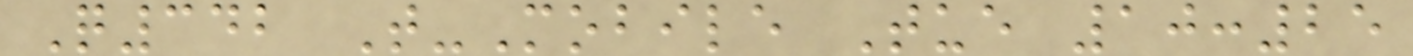Q342 T-Mobile Tue 10:25
